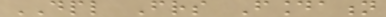DPL Friends Foundation
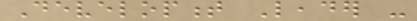Development Leader -
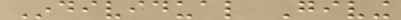Individual Giving
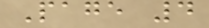Page 4
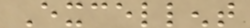Excellent
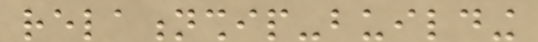relationship-building
